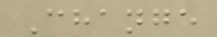Change
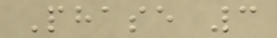Phase 3
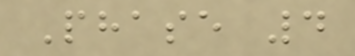Phase 4
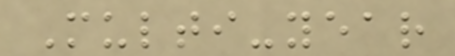Multi-year
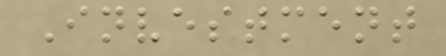Investment
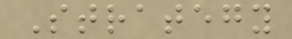Strategy
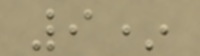9*
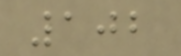102
